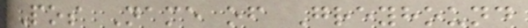Pos Name of Greyhound
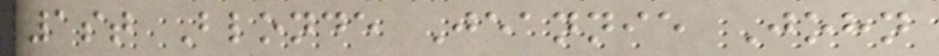1st Blonde Jeannie John
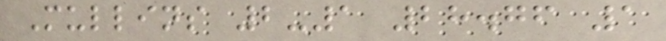Mullins 2-1 28.76 1
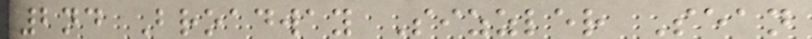2nd Broadway Sizzler Sean
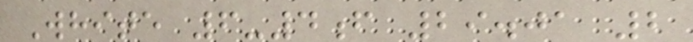White 6-4f 29.01 2
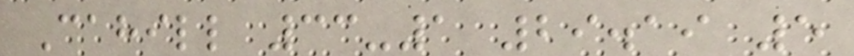Cahill 33-1 29.19 5
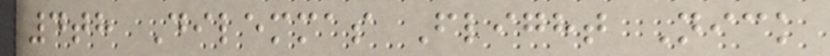4th Dilemmas Flight Nick
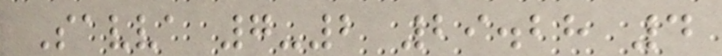Savva 7-2 29.28 4
